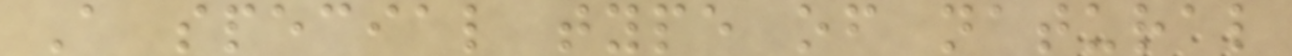A special type of natural
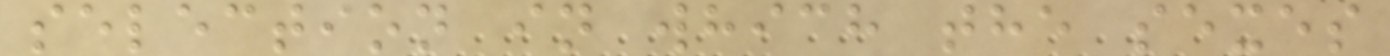selection in which the sexes
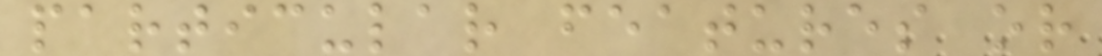particular features or
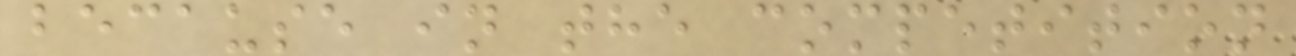because in the competition
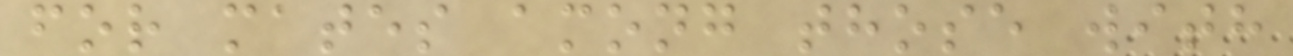for mates among those with
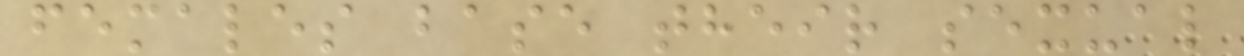females base their sexual
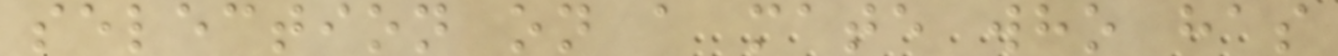selection on a mate who has
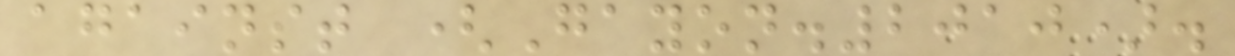against (Gayon.2010).
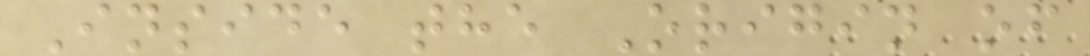Inside the Origin of
